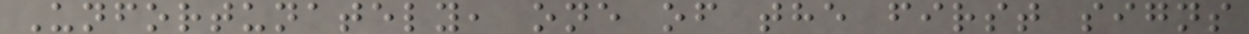Unfortunately, one of the first signs
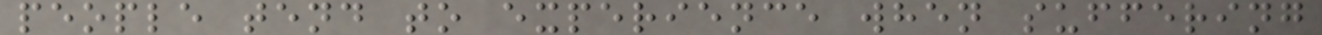people tend to experience when suffering
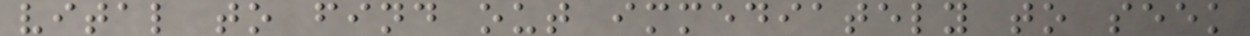vital to find out immediately to seek
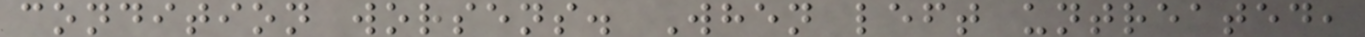condition worsens. When left untreated,
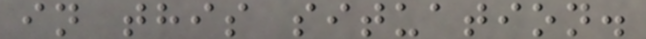in this situation.
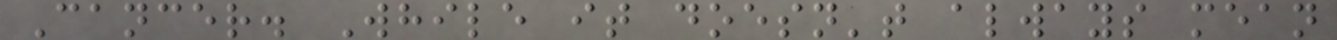Cancer. While it doesn't always mean
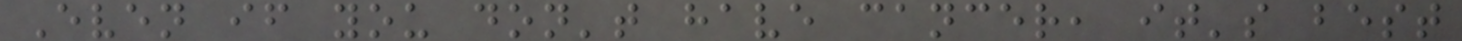Even if you don't have cancer, it's best
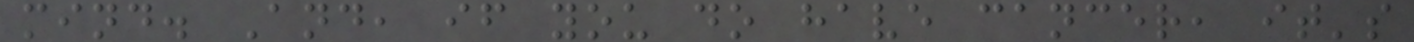mind. And, if you do have cancer, it's
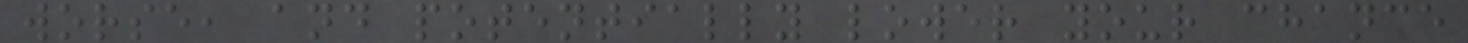worse, and potentially lower your chance
